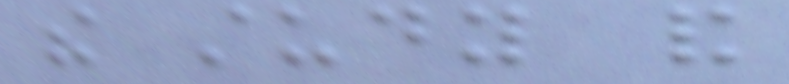the study and
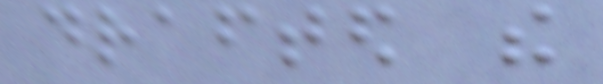drafted the
